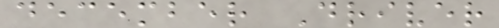december Driver
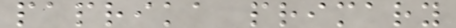paprika primary
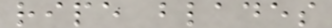ripe blades
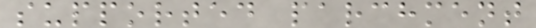supported parchment
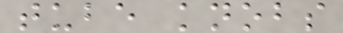tube knobs
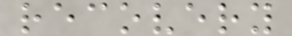recovery
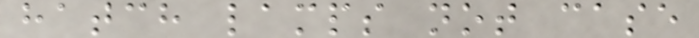hatch lamps not case
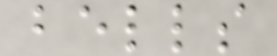bells
